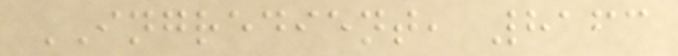INGREDIENT, 8163
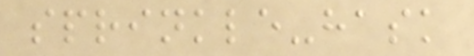sprinkle-hask
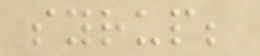syrup;
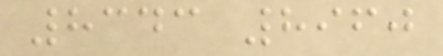8343 8960
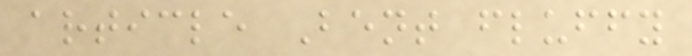article Bent fluffy
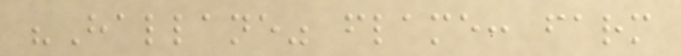"Hallane" flame: farm
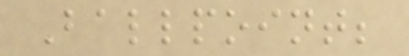Ballpoint;
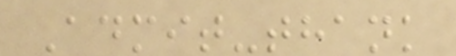Admit-thank
